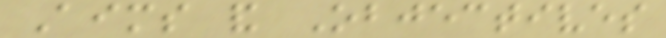Aims and Objectives
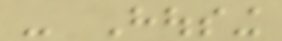- Housing
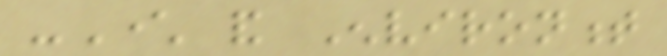-Character and Environment
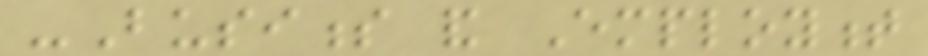-Business and Employment
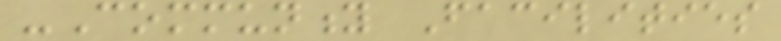-Community Facilities
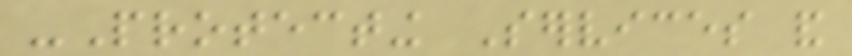-Protecting Services and
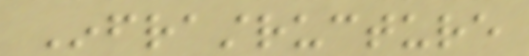Infrastructure
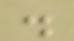.
